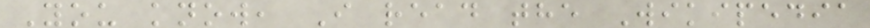You know, I read the Wikipedia
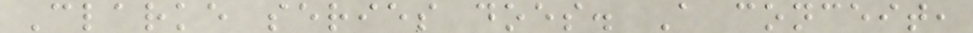Clarke series does. A conceit,
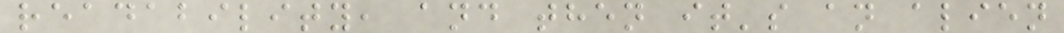readability, and then it's an alien
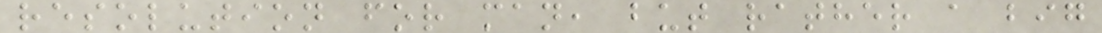resolution for man, but rather a big
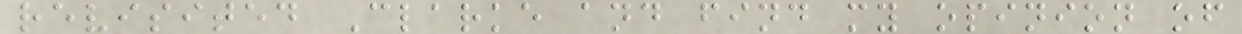revisited Clarke and find my opinion of
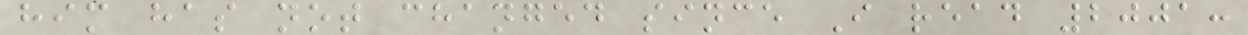him has not changed since I read 2001:
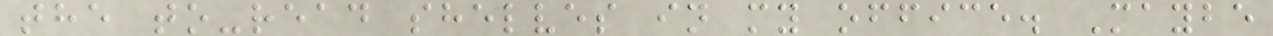the to-read shelves in my office. Maybe
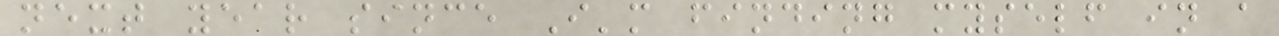next year since I'm finding myself in a
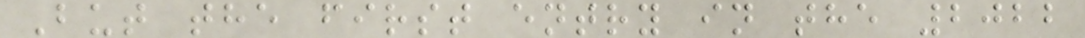But the first entry in the 2022
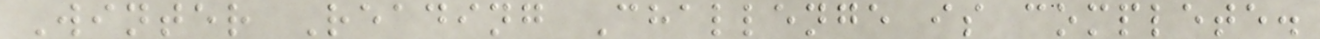Winter Reading Challenge is complete.
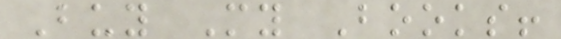Buy My Books!
